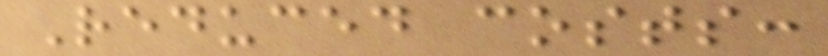Reduced costs:
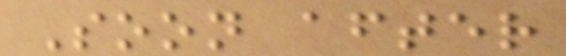Soon after
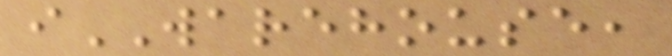iWAREHOUSE,
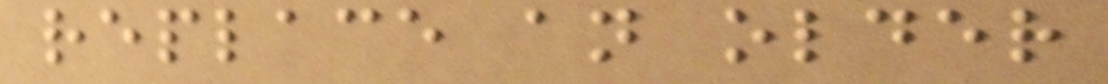replace an older
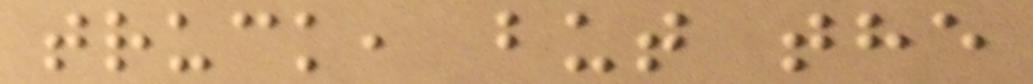truck, but the
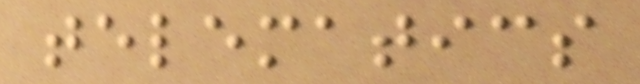telematics
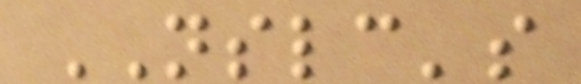NSLC's
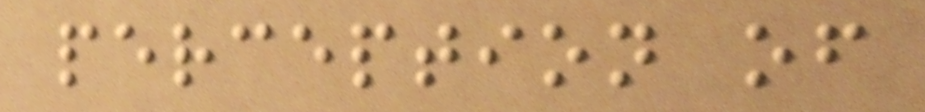perception of
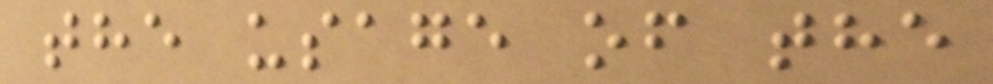the usage of the
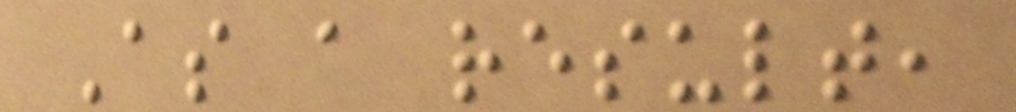As a result,
